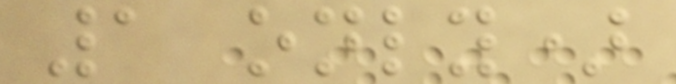1 only)
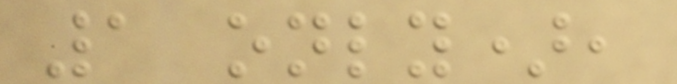1 only),
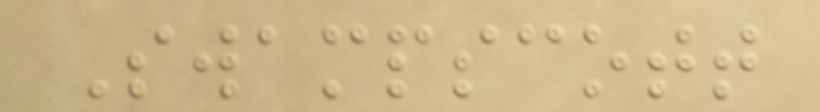Swampscott
